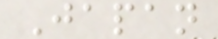Japan
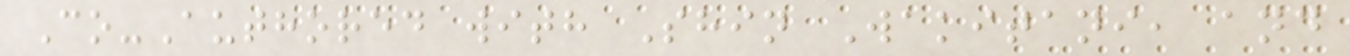Co-Authored with Shin Wakitani, and
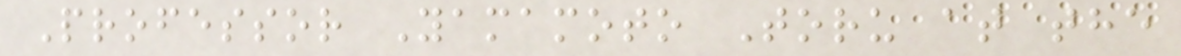Professor Yamamoto Toru at the
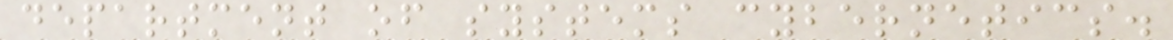department of systems cybernetics.
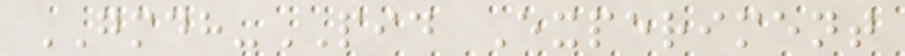GMDH-PID Experiment
